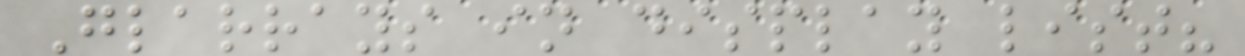Glarrays in display list?
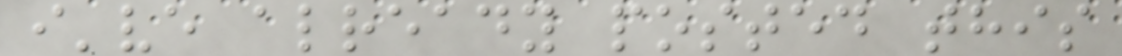i've already posted this
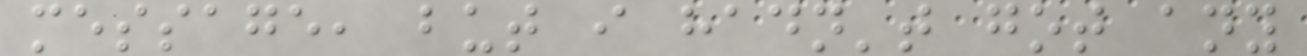message, but i hadn't got any
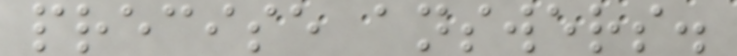precise answers.
